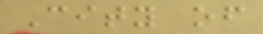City of
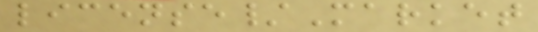license/Market
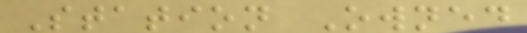Station Owned
